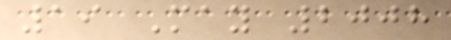19 May 2008
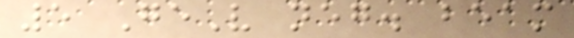5 GeV neg. beam
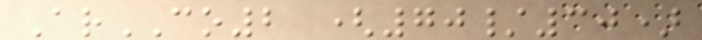ArCO2 (70/30)
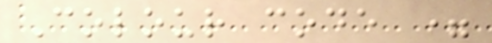Colour code =
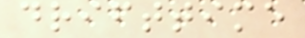drifttime
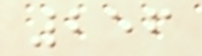256
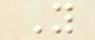Y
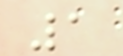1
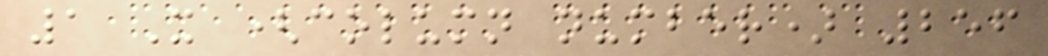1 X (column number) 256
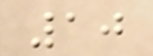10
